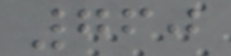760
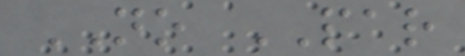NO PAR
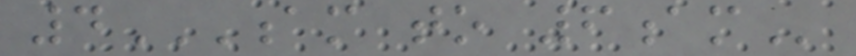4AM TO 6AM
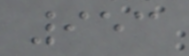953
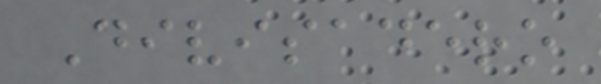Divisadero
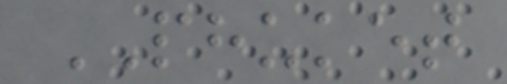PHUKET
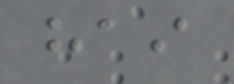hai
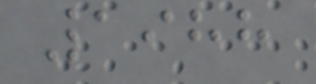1988
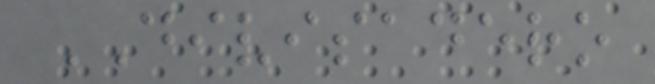DIVISADERO
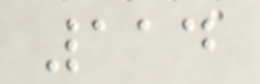114
